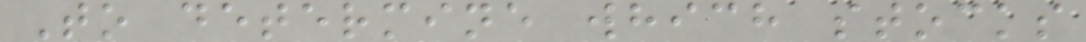To determine which stocks
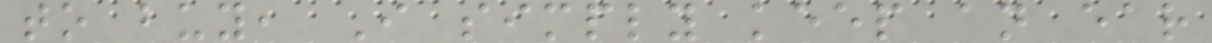to buy, I simply keep an ear
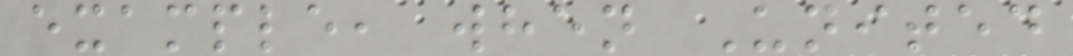example, when United
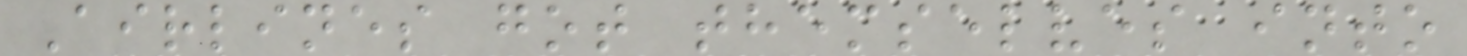Airlines got themselves into
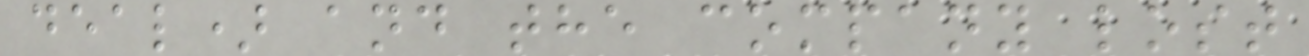deal) and the company lost
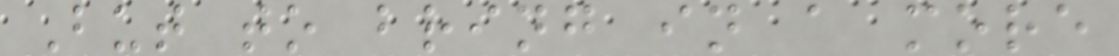But to bring in a more
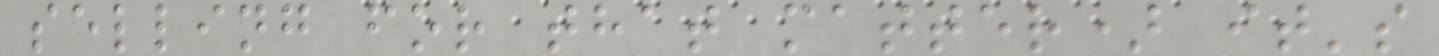selling for that matter) it's
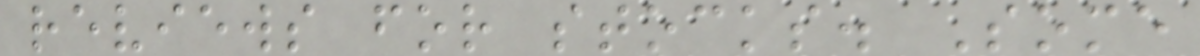reviews for stocks. Some
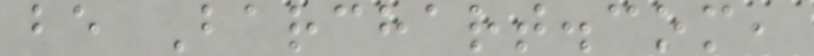be Barchart.com,
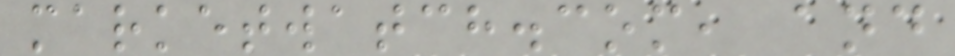marketwatch.com, and
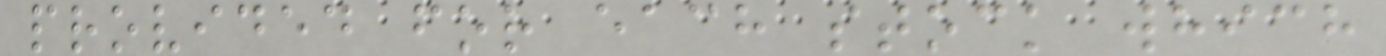provided for each stock which
